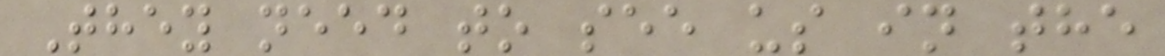They need to see us in the
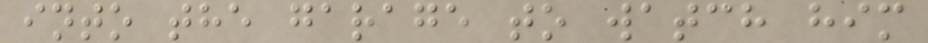into the garage to watch him
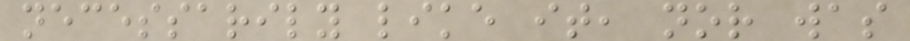necessarily like it, nor was
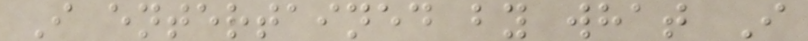I entertained by what I
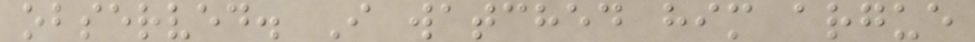observed. I watched him argue
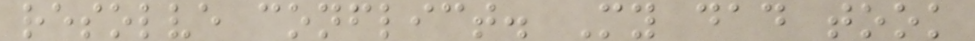resolve conflict. My dad took
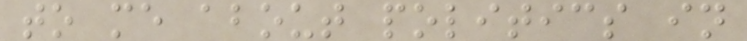to me about politics in
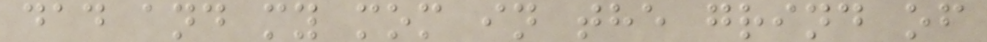dad and my mom in the grind of
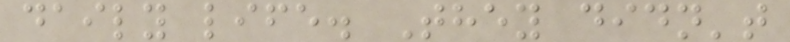daily life. They didn't
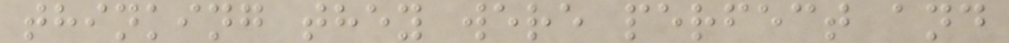thinking they were perfect and
